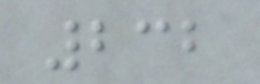232
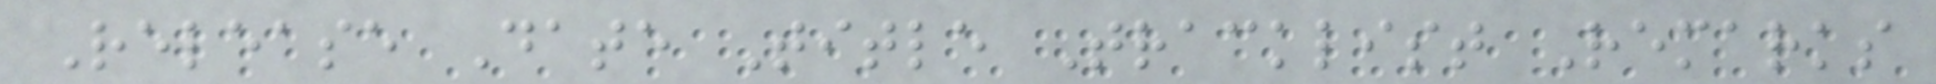Release Date Title Tracklist Remarks
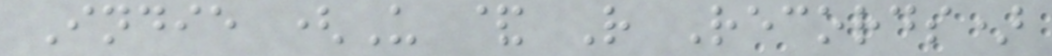Indie (U & R Records)
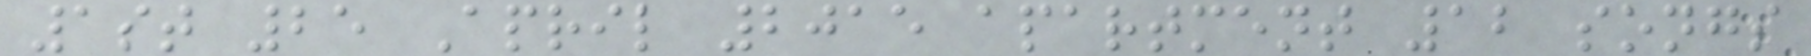1st 25 April 2015 apartment 12 songs
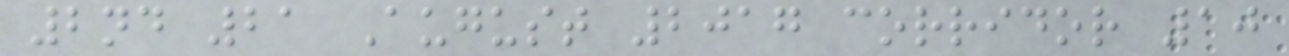2nd 21 August 2017 corridor 10
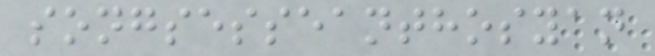songsesseanthosyan
